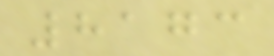8173
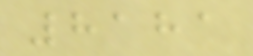8181
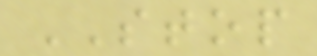STOP
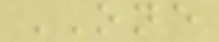ONE
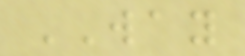WAY
